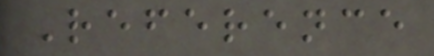Reference
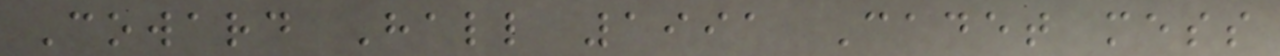Coward Hall 1991 Cadet mess
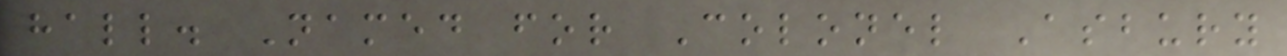hall. Named for Colonel Asbury
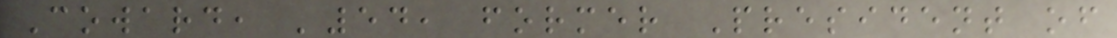Coward, '54, former President of
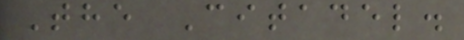The Citadel.
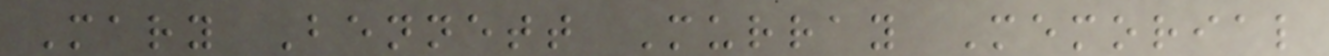Mary Bennett Murray Memorial
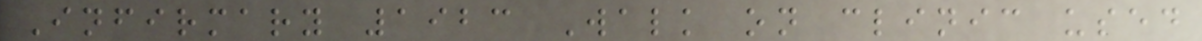Infirmary 1923 Walk on clinic used
